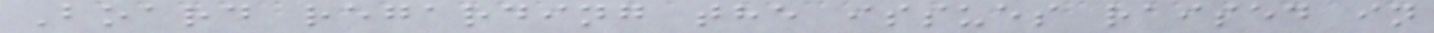Board regarding the issues raised in
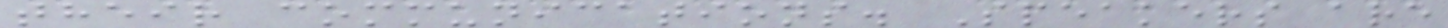their communications. Speakers are
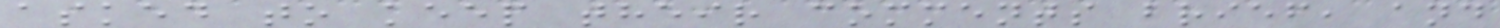asked to keep their comments brief, and
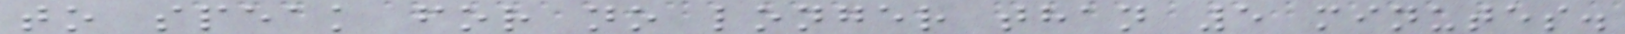to speak for no longer than 5 minutes.
